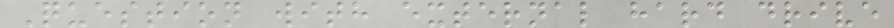Question with external hard drive
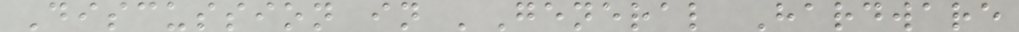Discussion in 'General Hardware
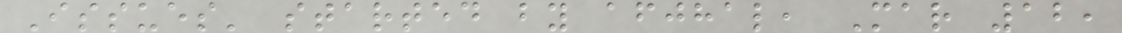Issues' started by afjhal, Mar 12,
